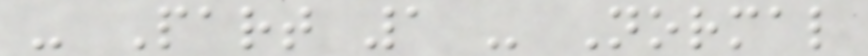- Part 1 - Normal
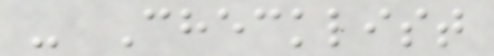- Checklist
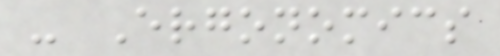- Ergonomics
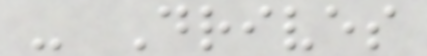- Drives
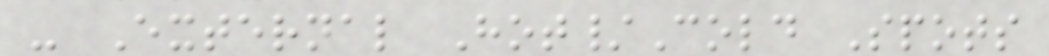- External Hot/Cold Spots
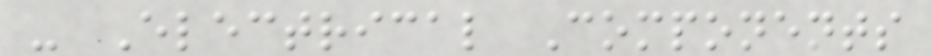- Electrical Components
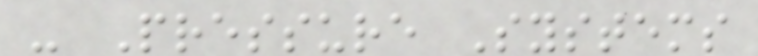- Pressure Systems
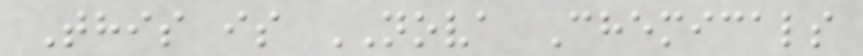This is NOVA Chemicals
